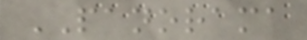PANORAMA
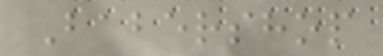Babershop
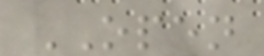OPEN
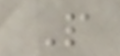P
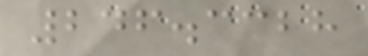246.3328
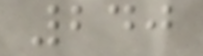240
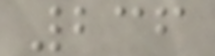236
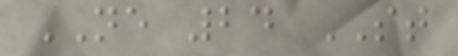NE 24 ST
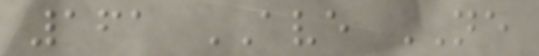161 AVE NE
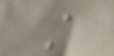A
